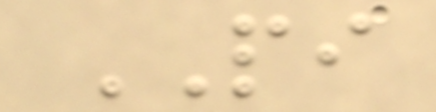PI
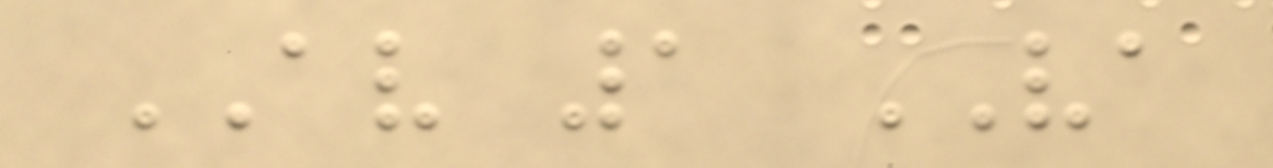AV 1 VA
